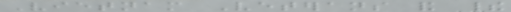Vietnam Veterans and their
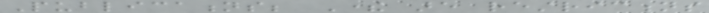Publications; There are restrictions
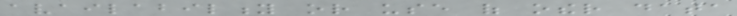availability or use of other data
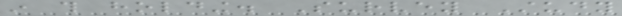in this holding. Survey Study
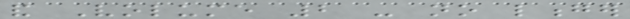and Volume 2 - no longer
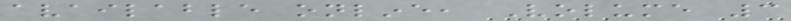available online, Volume 3
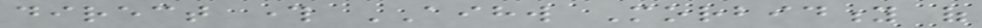direct through AIHW Morbidity of
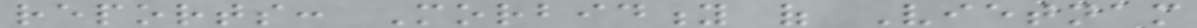reports: Morbidity of Vietnam
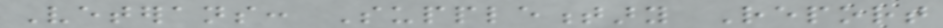Veterans: Supplementary Report
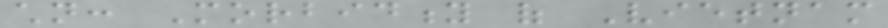children: Morbidity of Vietnam
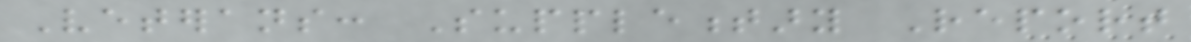Veterans: Supplementary Report
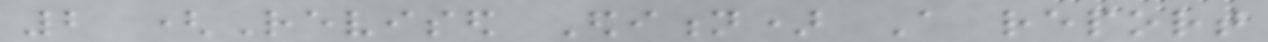2 (Revised Edition) A report
